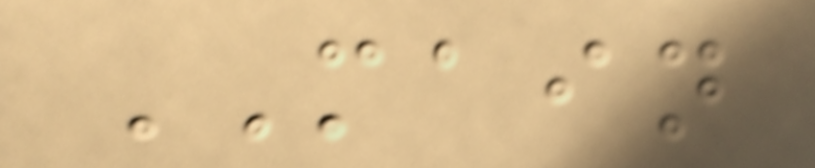MAIN
